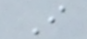I
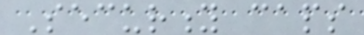Security caps
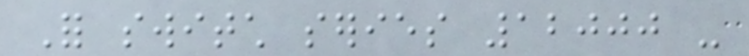For switch series 12000 -
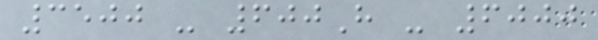3500 - 600H - 6000
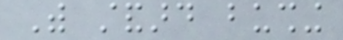With standard bushing
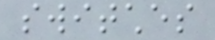switches
